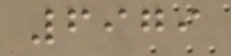6979
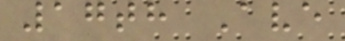17th Ave
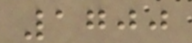1700
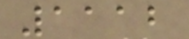1112
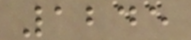1245
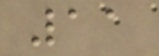11
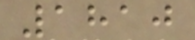1810
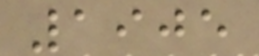1905
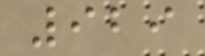929
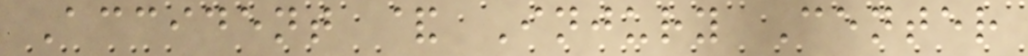Accident & Injury Center
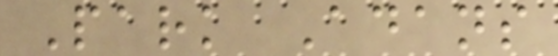Park Adans
